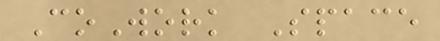CoWork Space
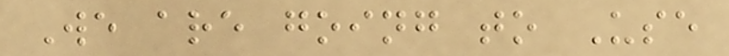We are going to Use
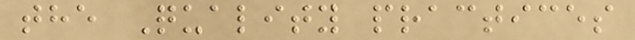the Quality practices
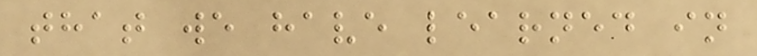that we have learned in
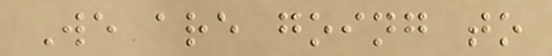We are going to
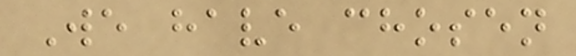We have chosen
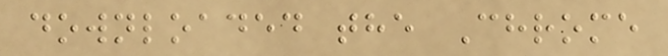downloaded the Chrome
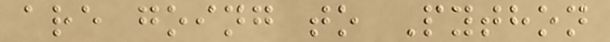are going to Python
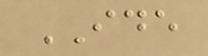IDE
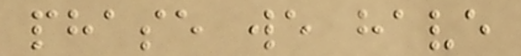phase we have
